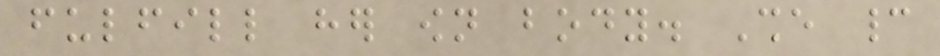fulfill her own body. She cannot
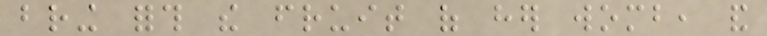bring forth the fruit of her womb, and
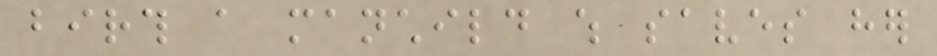birth a manchild which saves her
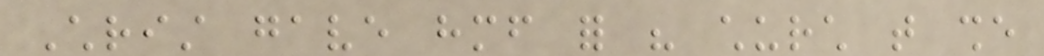Christ gave himself for his church that she
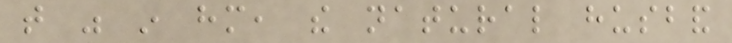that was in him, the natural husband
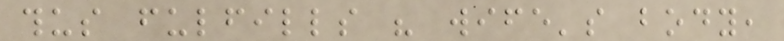thus fulfills his wife's body,
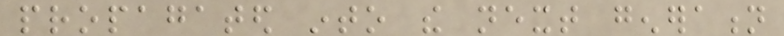propagated into the next generation
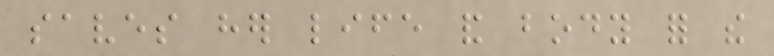saves her life and body for the
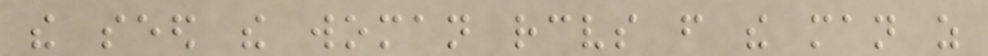the seed the woman receives from the man as
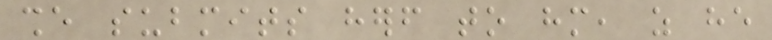she submits herself to him, as he
